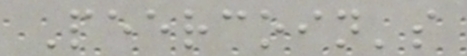Peercoin's
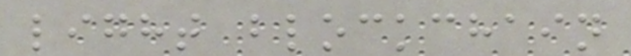light blockchain
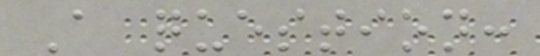A question:
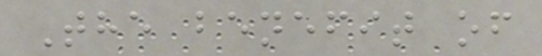The benefit of
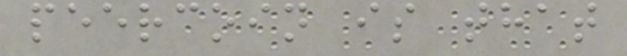peercoin is that
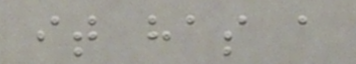it has a
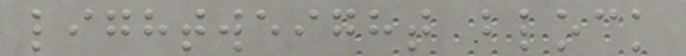lightweight block
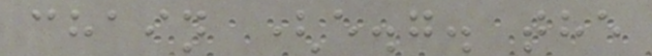chain (e.g. the
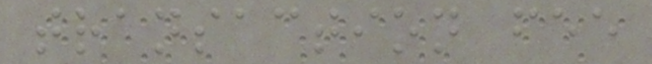transaction fee
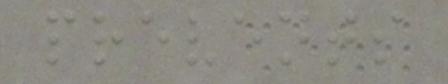prevents
